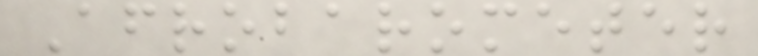Afrobarometer
